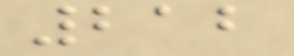212
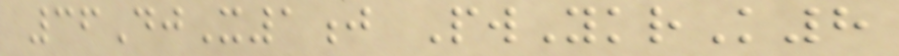36DjX1j PwYkrK8
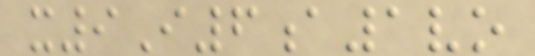x9I6a1vo
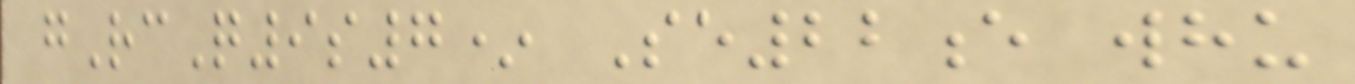gRcQ9s7* Se22e whu
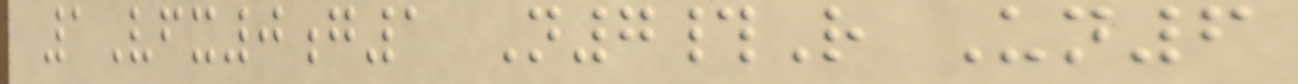1Vfx0g1 N7#R Un6
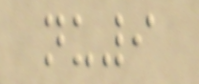nu9
